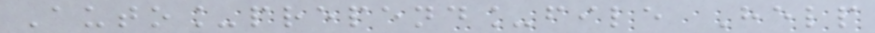Auto_prepend_file Help
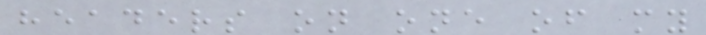headers on one of my
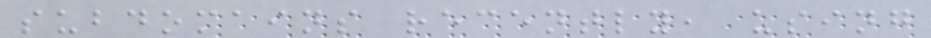subdomains recently, using
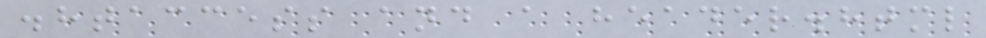.htaccess and a header.html
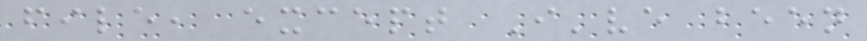file, except I've been
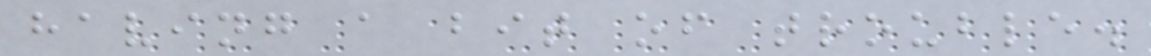having a bit of trouble.
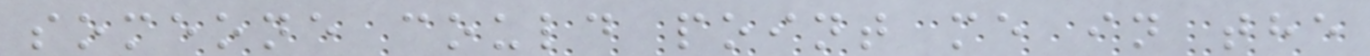someone could point me in the
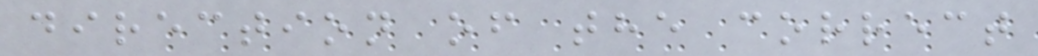direction of the correct
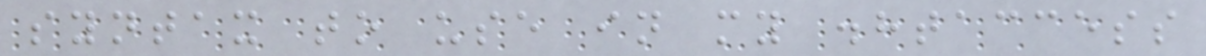syntax to use in my .htaccess
